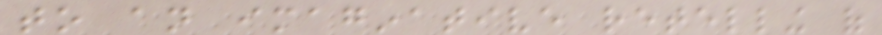to an imaginative retelling of
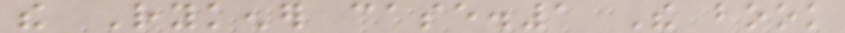the Rykener case.1 The book
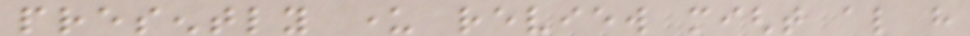presently under review might also have
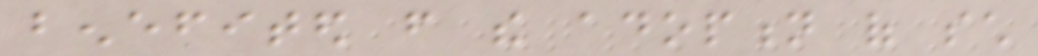benefited from the adoption of such
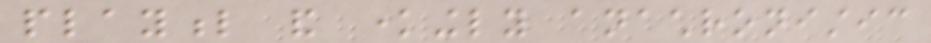playful and knowingly anachronistic
